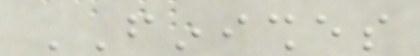FINISHES
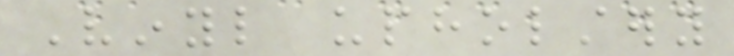Vinyl upholstery
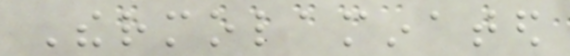Thermolaminated
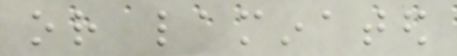or laminated
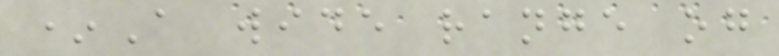*A wide range og
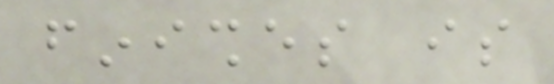finishes is
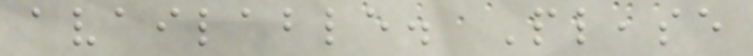available. Please
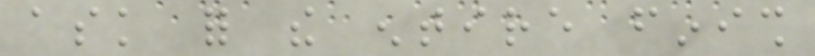ask for the entire finish
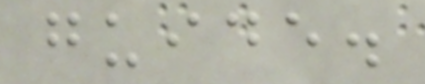guide.
